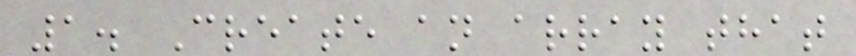1. Create an array that
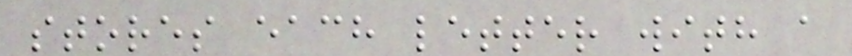stores each letter with a
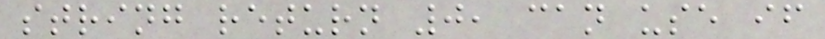string return 0, can use if
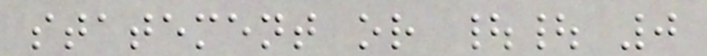statement or || 0
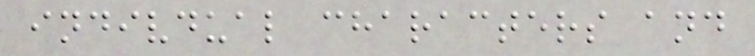indivdual characters and
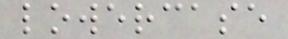lowercase
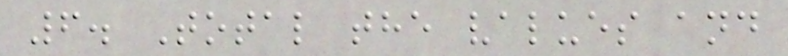6. Total the values and
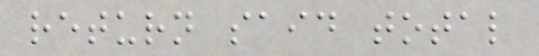return said total
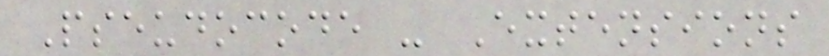Pseudocode - Extensions
